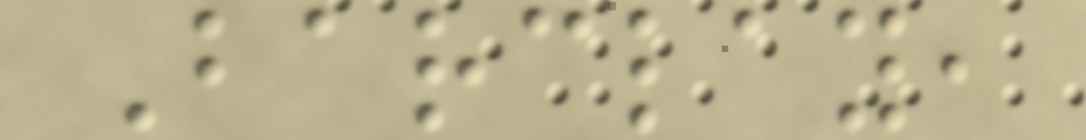Barclay,
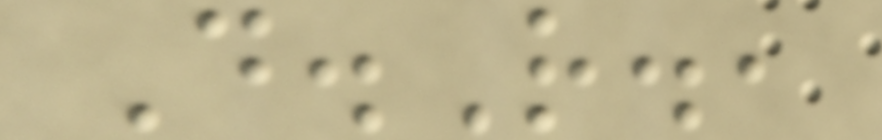D.R.,
